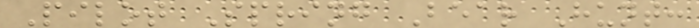Pilot Spring Bear Hunt:
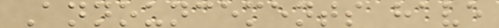Announcements have
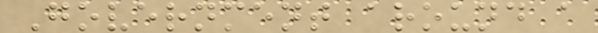Government around a
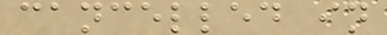cancelled in
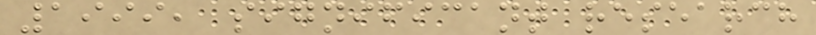1999, significant research
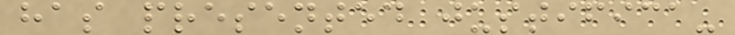has presented justifica-
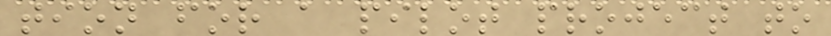tion for a pilot project to
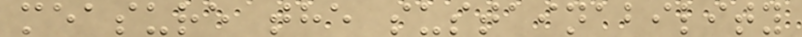measure the sustainability
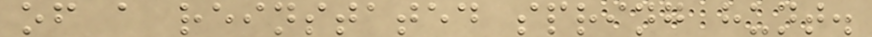of a reinstated spring hunt.
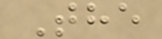The
